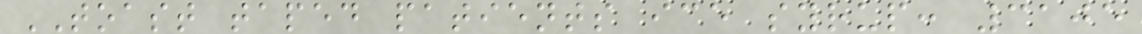TOAST taped patients ice syrup: 3105
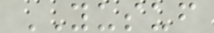YUSUF
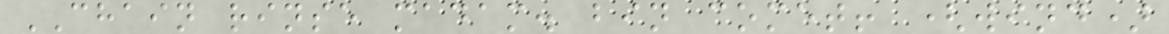CHAIN rinse madam. bin comet! (wind)
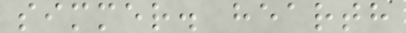simmer. hearth
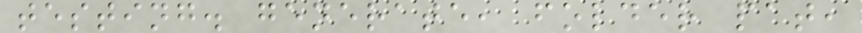testing. generate, folder pat,
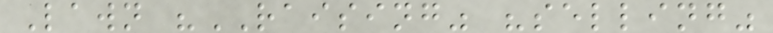Lawn "RAISING" "selling"
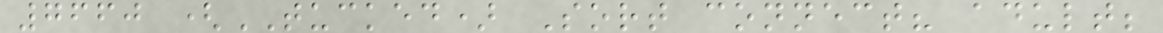7660 (TUCKED) Sort connect? adult;
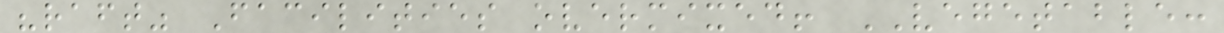"raft" Facilities overmixed! VEGETABLE:
